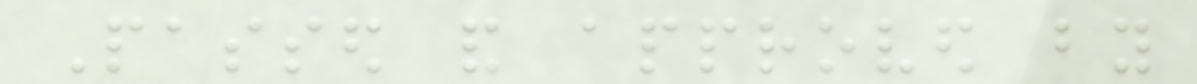Passed and approved by
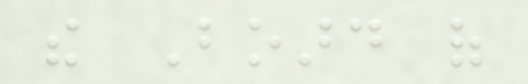the Board of
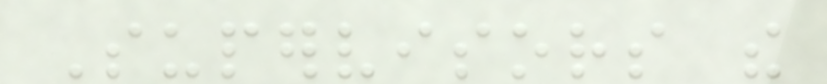Supervisors the
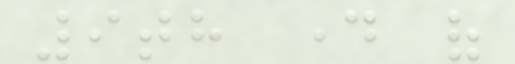9th day of
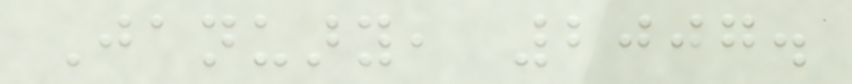January, 2007.
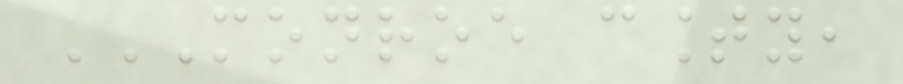MONROE COUNTY,
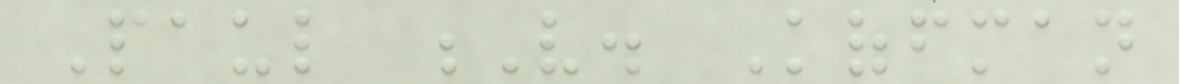Paul V. Koffman
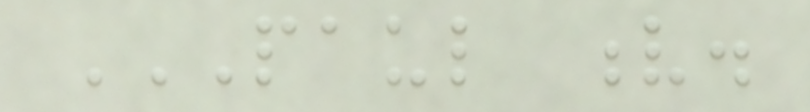PAUL V.
